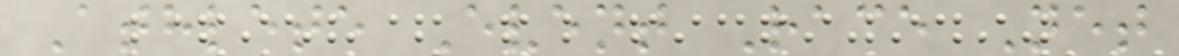Athlete Event Race Net
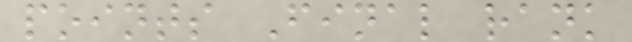points Final rank
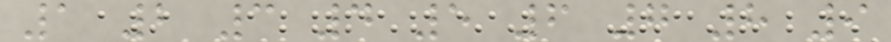1 2 3 4 5 6 7 8 9
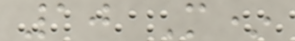10 M*
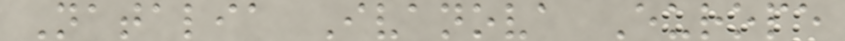Natalia Ivanova Europe
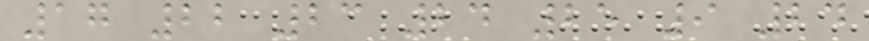17 22 23 24 25 9 24
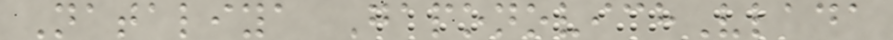Nataliya GaponovichVlada
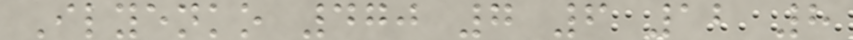Ilyenko 470 7 6 12 8
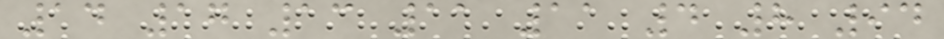14 17 13 11 11 4 8 94
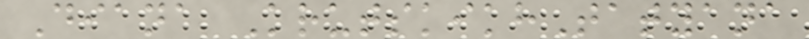Diana KrutskikhTatyana
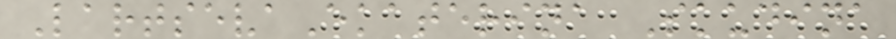LartsevaEkaterina Skudina
